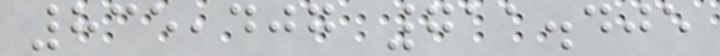835,407 711.405
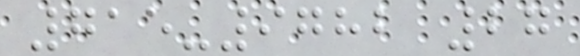715-9782 27
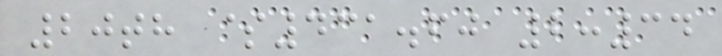20th $431.60 2:34
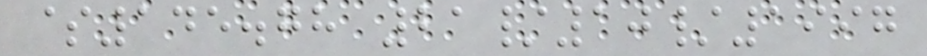$145.78 21/10/1997
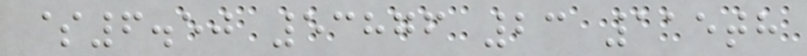$6.50 53876 23 115th
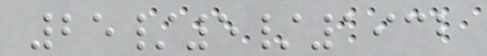25/5/1932
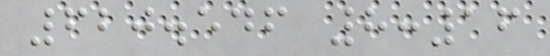620.546 8:16
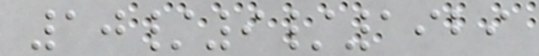10/9/1929
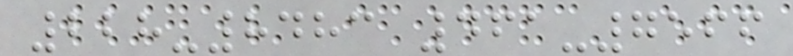228-8483 461-7566
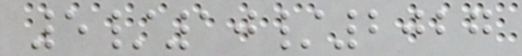5/10/2027
